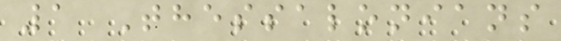1 Thessalonians
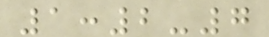1:2-7
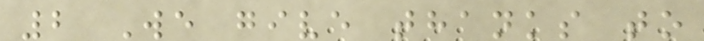2 We give thanks to
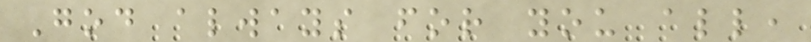God always for you all,
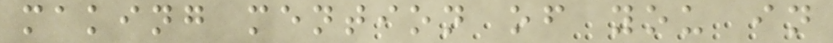making mention of you in
